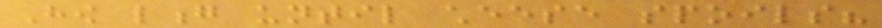How long until cheese spoils?
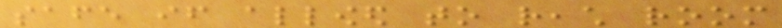safe if allowed to reach room
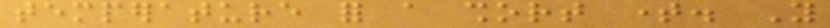temperature for a short time. You
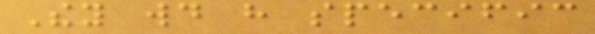They would have specific
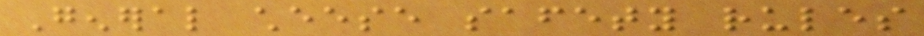General cheese safety rules
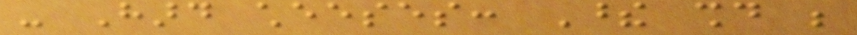- Hard cheeses: These should be
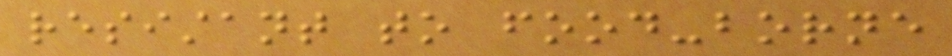resistant to food-borne
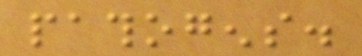pathogens.
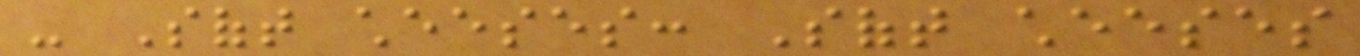- Soft cheeses: Soft cheeses
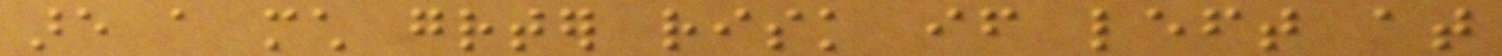are a much greater risk if left at
